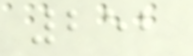252
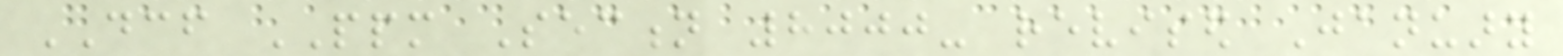DCF PPM Section 8000- revised January
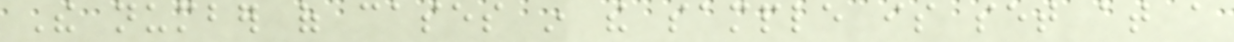The number of cases in the sample is set at a
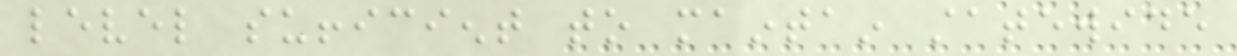level sufficient to maintain statewide
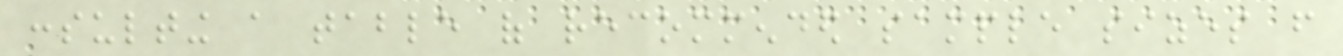consulting a table of recommended sample sizes from
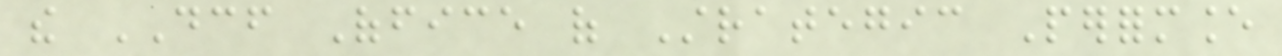the DCF Office of Strategic Performance
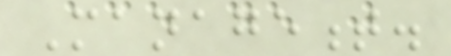Management.
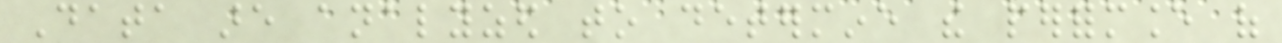Data are analyzed to determine the performance of
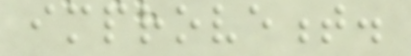improvement.
